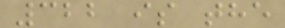322 is the
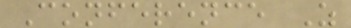Conference Z
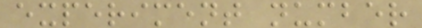experiment number
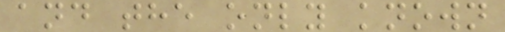and the only known
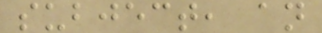subject, an
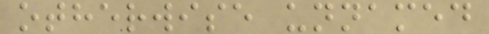otherwise unnamed
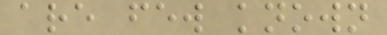are few known
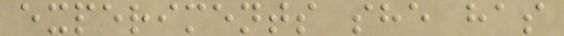experiments she has
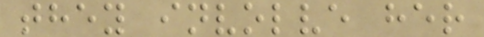they involve her
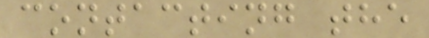contacting the
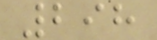298
